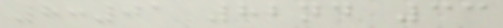8:01 82nd 33
